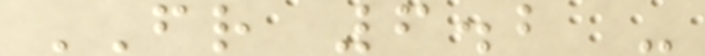FR 6.2 -
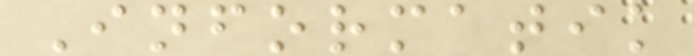Informatik
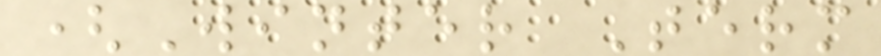(Winter Term
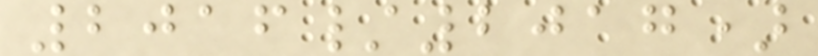2016/2017)
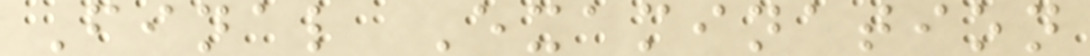Final Examination
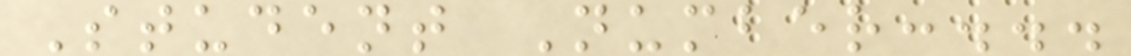Student Number:...
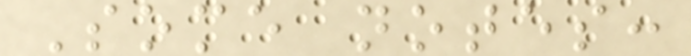Some notes:
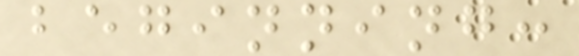beginning:
